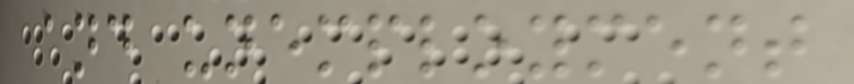and unemployment
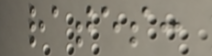rates:
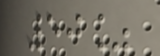50%
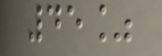45%
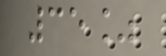35%
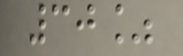30%
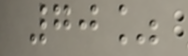70%
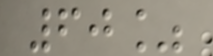60%
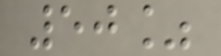50%
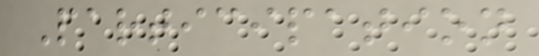Participation
